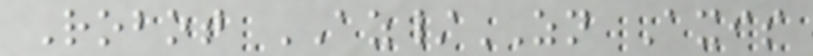Robot AZ/ZN Axis
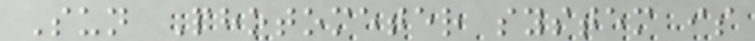Sun Photometer system is
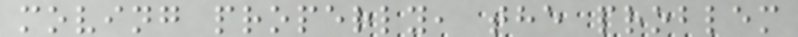moving properly, the problem
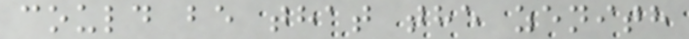could be that the zenith
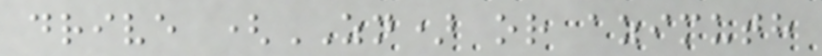drive (ZN) or azimuth
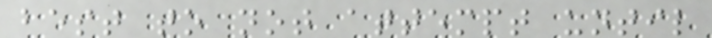best to not attempt until
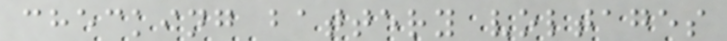checking battery voltages
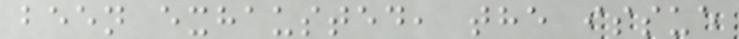been exhausted, the issue
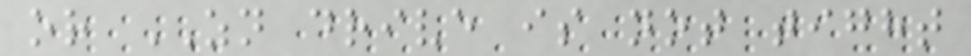or ZN drive is not tight
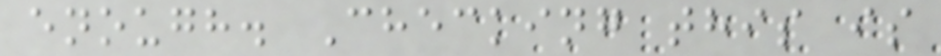enough. Checking this is
